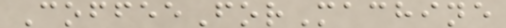CoffeeForMachine
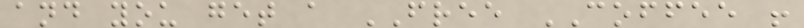and you get a FREE COFFEE !
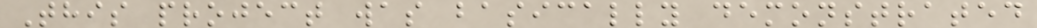This project was basically demonstrated
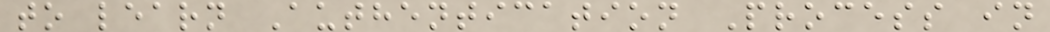to learn Authentication Process in
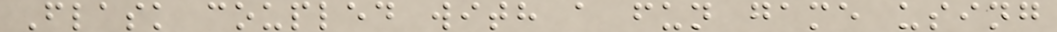Flask coupled with a fun game using
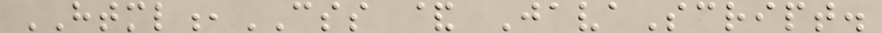HTML,CSS & JavaScript.
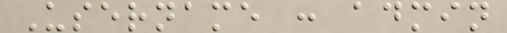Username : admin
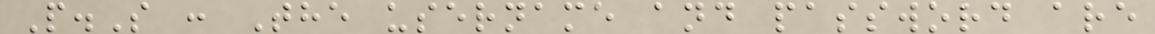P.S : The username and password are
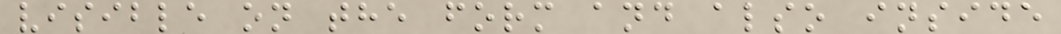visible on the form and also inside
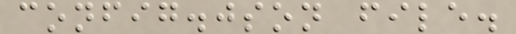config.json file.
